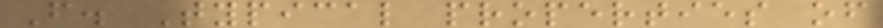F. Typical properties of
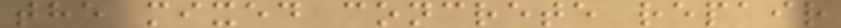the mixed concrete repair
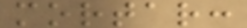mortar:
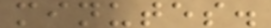minutes.
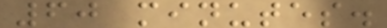60 minutes.
